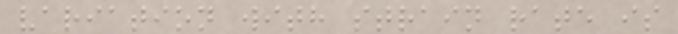variation with strain rate is
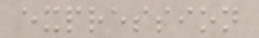expression
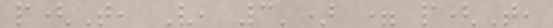p(T, V, 3') = p(T,
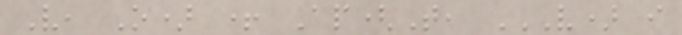V, O) + Ap(T, V) I
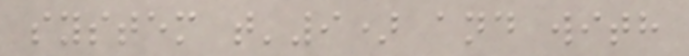system t'9) and with
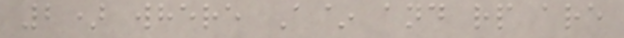2) where A~ and rp are
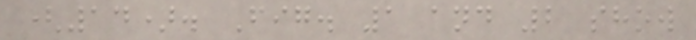(14). Fig. 1 and 2 show
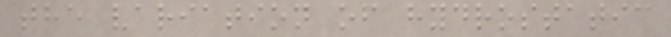the variation of hydrostatic
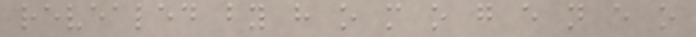revealed by h o m o g e n e o
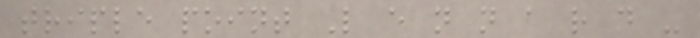triple point L e n n a r d -
